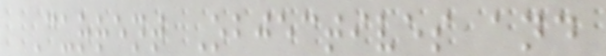Current Objectives and
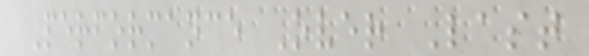Performance Over Last
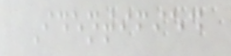Identified
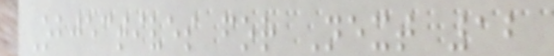Objectives for Next 12
